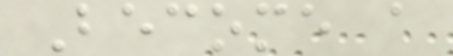Become a
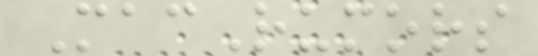MacRumors
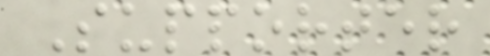Supporter
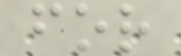for
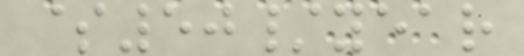$50/year
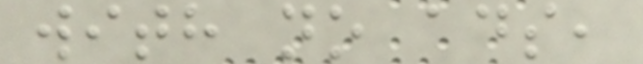with no ads,
